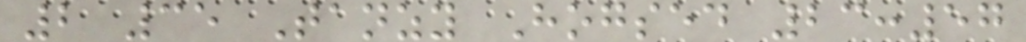2 35 Tanzy Hogsed 23:57
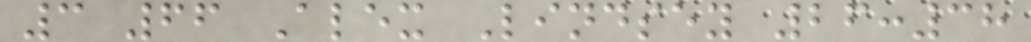3 66 Alex Lindsey 26:38
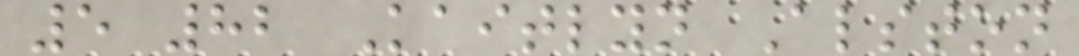5 82 Kaitlyn Alston
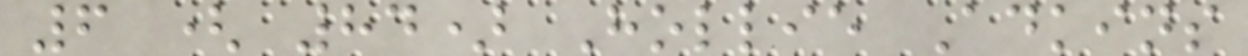6 ( 84) Hollie Adkins
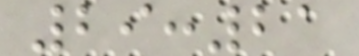29:21
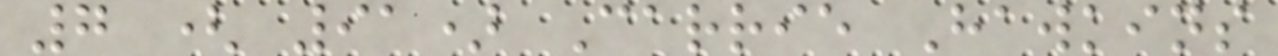7 ( 91) Carrie Hawkins
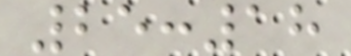25:18
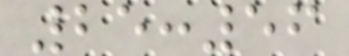25:56
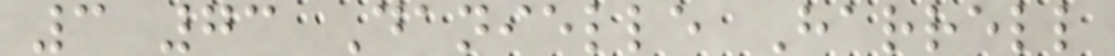3 73 Danielle Harrell
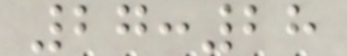27:28
